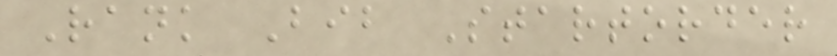Rank Bib Startorder
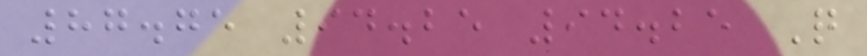87.75 94.25 94.25 Q
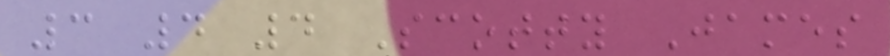3 4 4 Scotty James
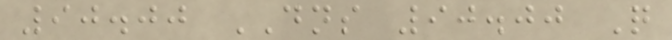90.00 DNS 90.00 Q
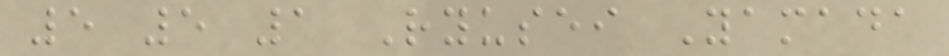5 5 1 Ryusei Yamada
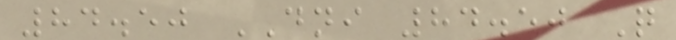84.50 DNI 84.50 Q
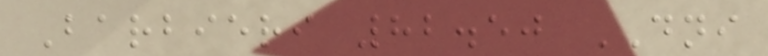Barbieri 82.50 DNI
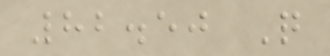82.50 Q
